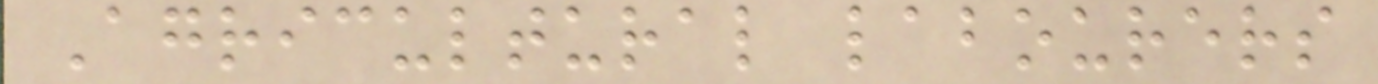Agricultural labourers
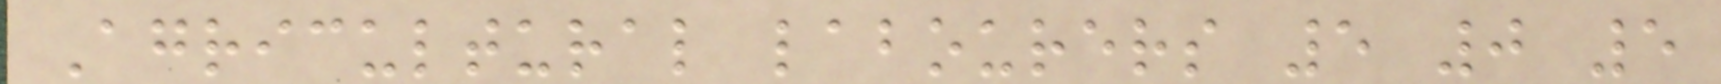Agricultural labourers 5 0 5
